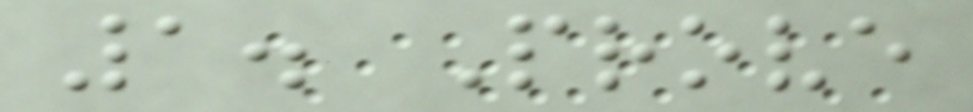1. Prove
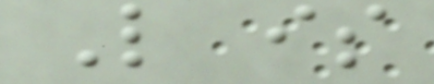L is
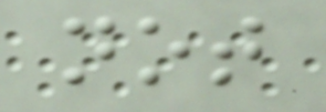not
